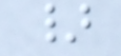}
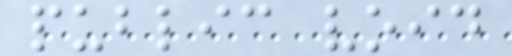public void
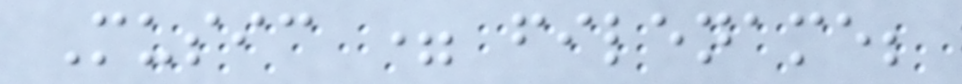Music = filename;
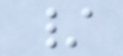/
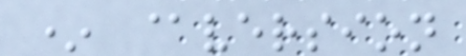* @version
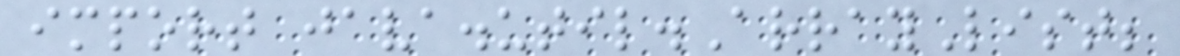import java.util.ArrayList;
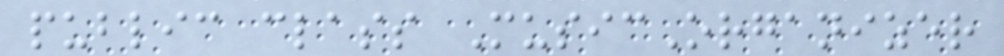public class MusicOrganizer
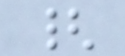{
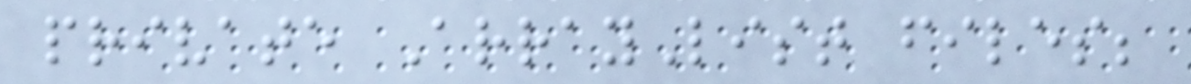private ArrayList files;
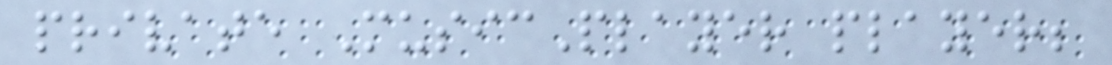private MusicPlayer player;
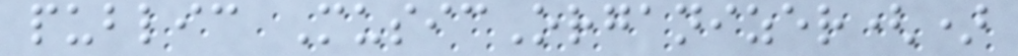public MusicOrganizer()
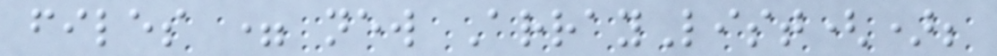files = new ArrayList();
